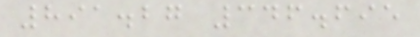891.27 346.695
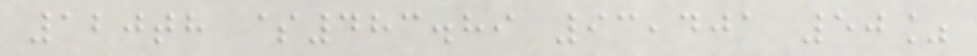120th $483.89 93,401 50%
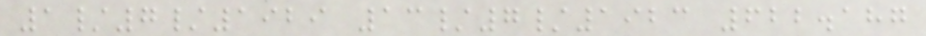1/7/1929 13/7/1923 622.187
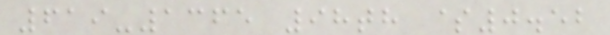619-1365 98th $0.52
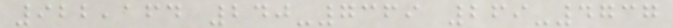922,164 240-7369 269-4737
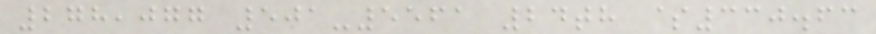278,077 501-5561 24th $330.63
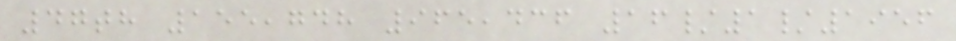47th 155,748 965,436 16/1/1956
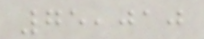75,010
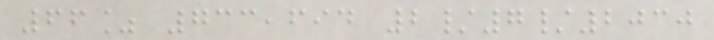66% 733,694 2/7/2030
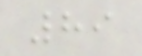89
